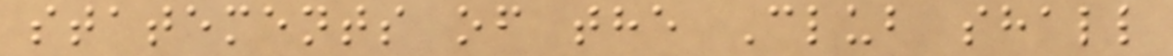statements of the Club shall
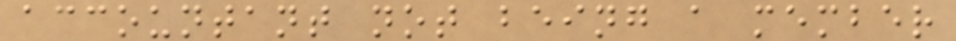accountant not being a member
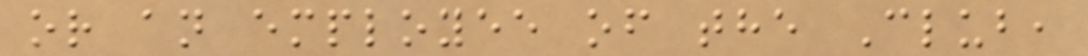or an employee of the Club,
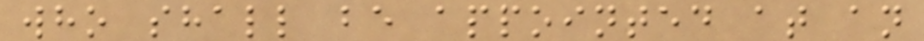who shall be appointed at an
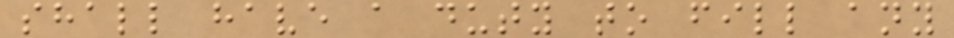shall have a duty to fill any
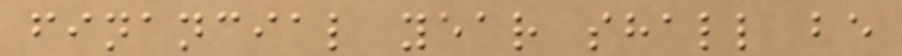financial year shall be
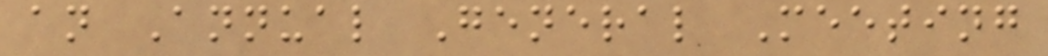an Annual General Meeting
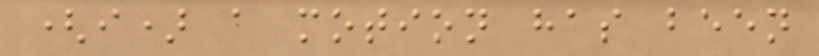(i) a motion has been
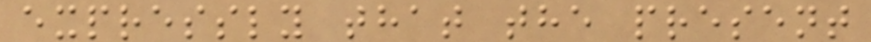expressly that the present
